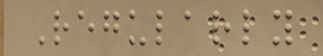Regularly
